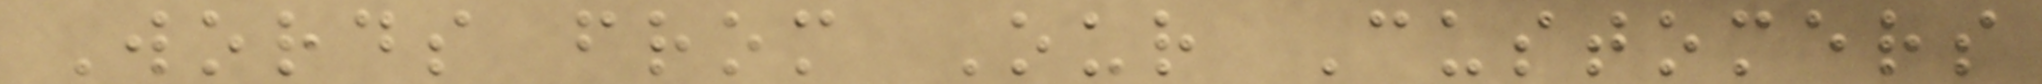Words from Our Customers
